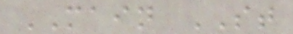MAIN ST
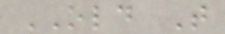OLD T
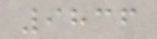9836
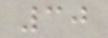30
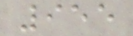955
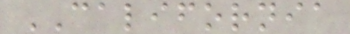CALIFORNIA
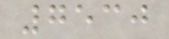7530
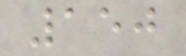150
